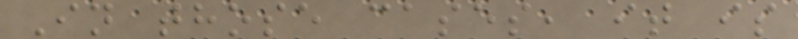In those cases, it is
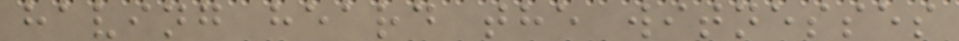having heard the witnesses
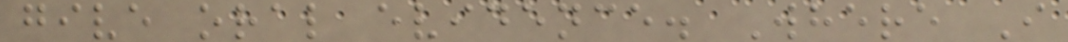give oral evidence. Where I
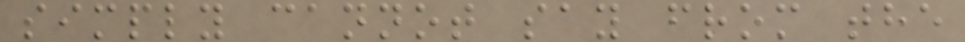simply cannot say from the
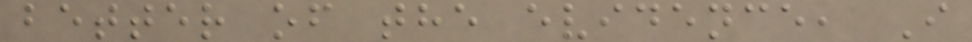better of the evidence, I
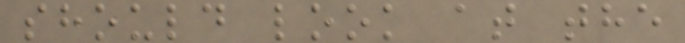should look at the
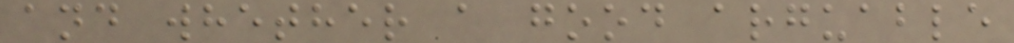and whether a good arguable
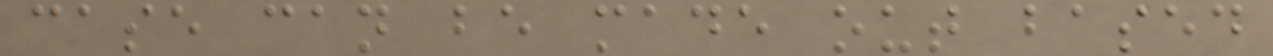case can be made out based
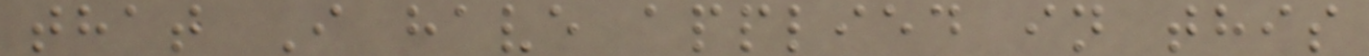that I have applied in this
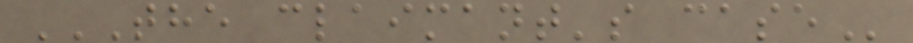THE CLAIMANT'S CASE
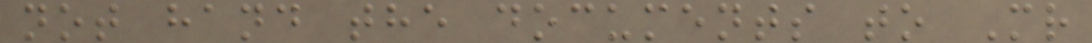not hand the documents to Mr
